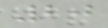20
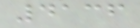4136
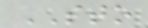STO
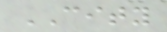CITY
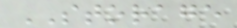STORAGE
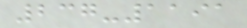237-1191
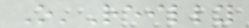O'Reilly
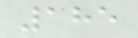185
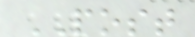POST
